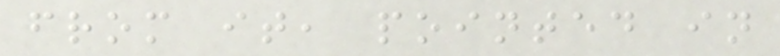from it, pointed in
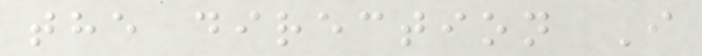the direction I
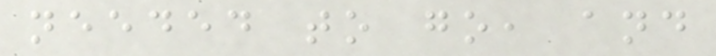needed to go, and
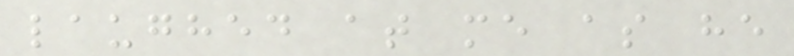laughed at me as he
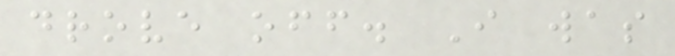drove off. I was
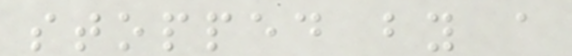stopped by a
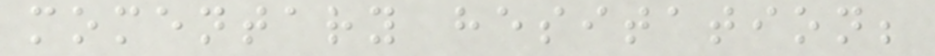momentary hesitation;
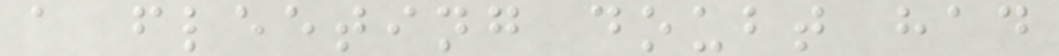a fleeting doubt had
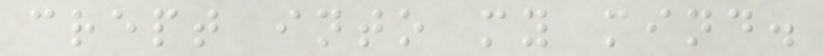crept into my mind.
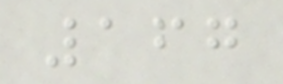167
